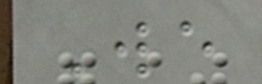We
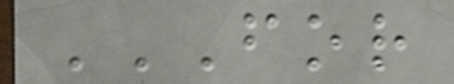FOR
